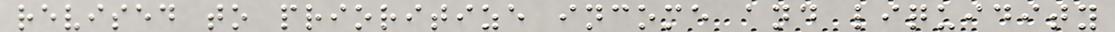revised to prioritize income and liquidity
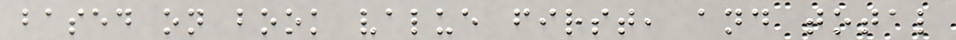based on book value first, and total
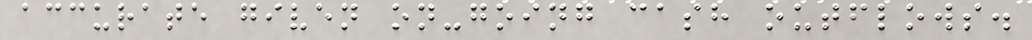accurate given on-going cash outflows.
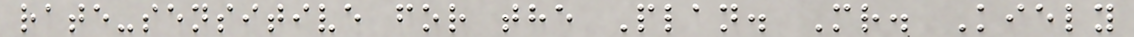rate-sensitive for the Plan. Mr. Kiely
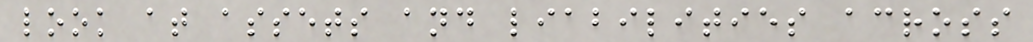look at assets and liabilities across
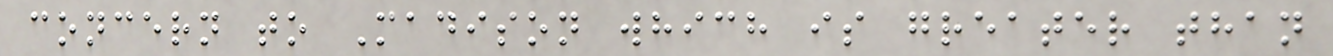concern to Madison which is greater than
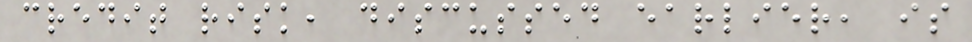credit risk, discussed earlier, is
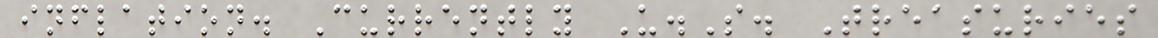inflation. Currently U.S. Treasuries
